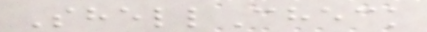ShellCheck
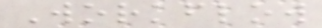Workflow
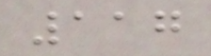117
